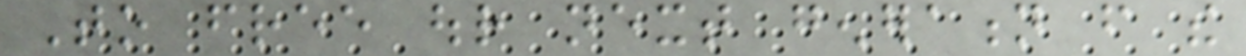To free our next generation from the
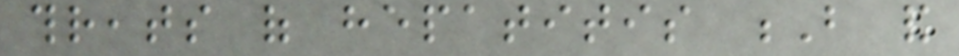threats of hepatitis B and
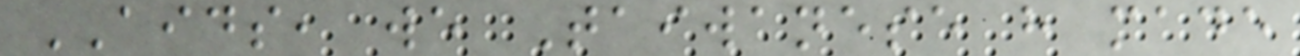AIDS, we Taiwanese have made
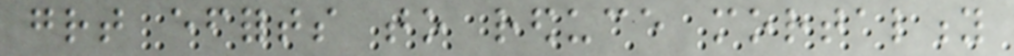great efforts to reduce mortality
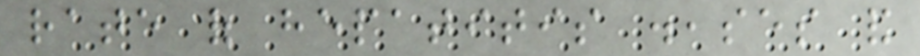rate of hepatitis diseases and
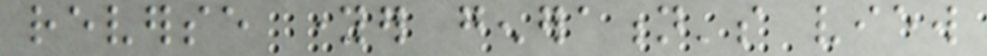reverse younger generation's view
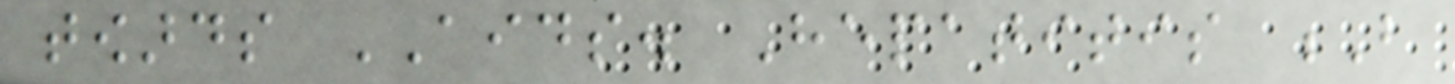towards AIDS. Hepatitis B
